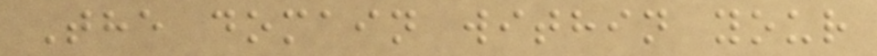The domain within your
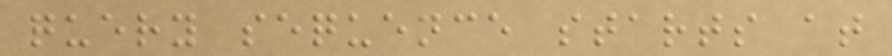query sequence starts at
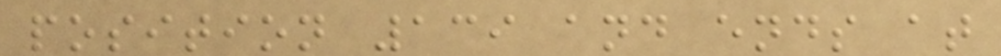position 139 and ends at
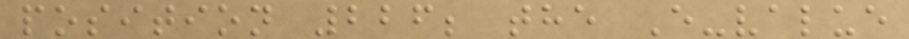position 226; the E-value
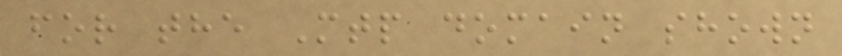for the Mtp domain shown
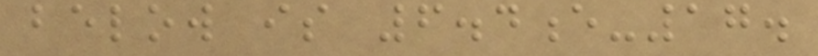below is 6.4e-17.
